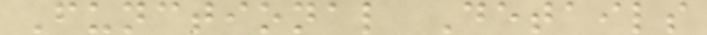Functional Details
